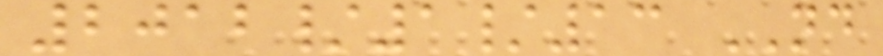2012/1/13 ND
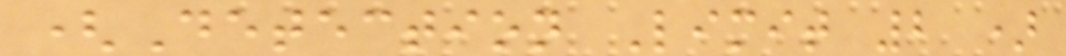(Detection Limit 2 )
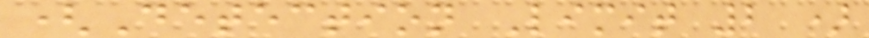(Detection Limit 2 )
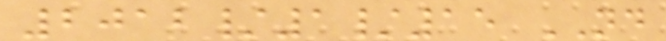2012/1/15 ND
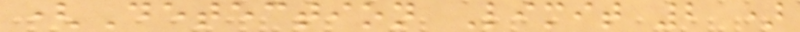(Detection Limit 2 )
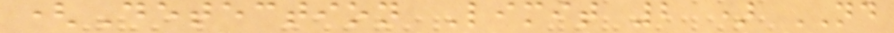(Detection Limit 2 ) ND
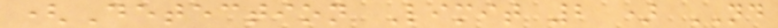(Detection Limit 2 ) ND
